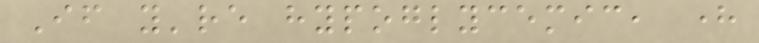If you're hypoglycemic, here
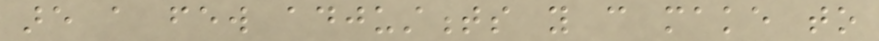are a few adjustments you can make to
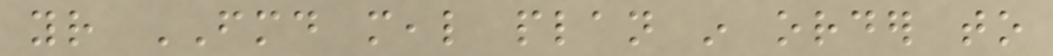your FMD meal plan in order to
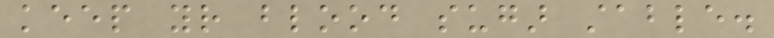keep your blood sugar stable.
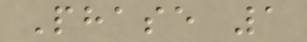Phase 1
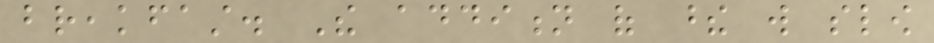breakfast. The addition of these will slow
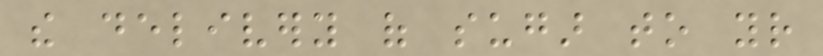the delivery of sugar to your
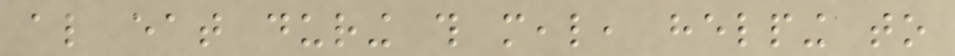also eat during this meal, helping to
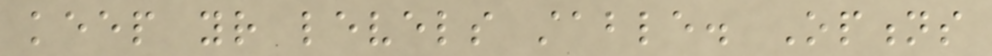keep your levels stable. Options
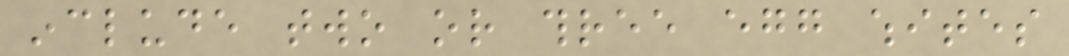include two or three egg whites
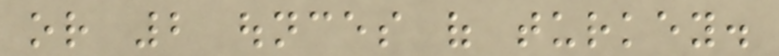or 2 ounces of turkey.
